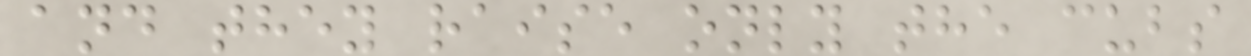and they raise only the cubs
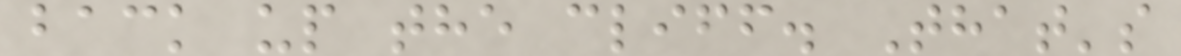back up the cliff. That's
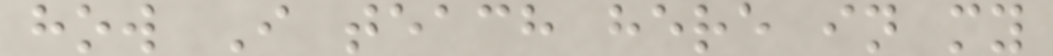how I teach here in my
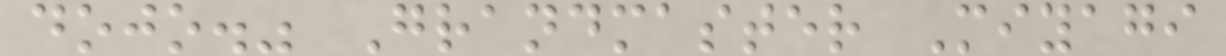dojo." Grandmaster Miyagi
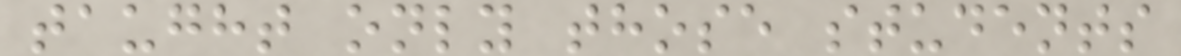taught only those students
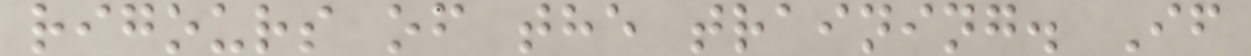rigours of the training. If
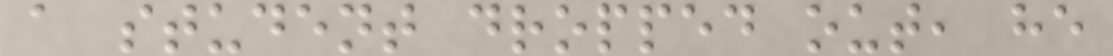a student dropped out, he
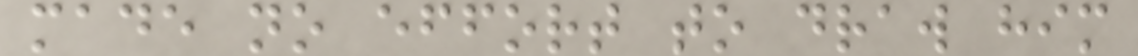made no effort to draw him
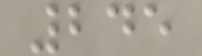245
